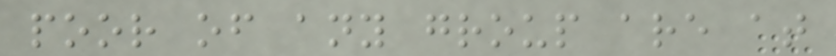poor of any group are at
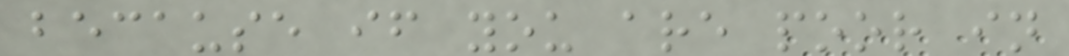because if you are poor in
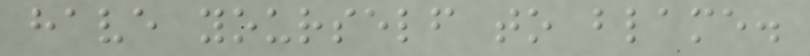have yourself to blame.
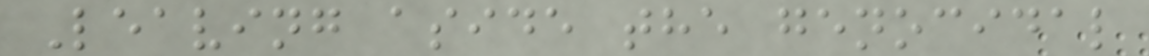Leaving aside the genocidal
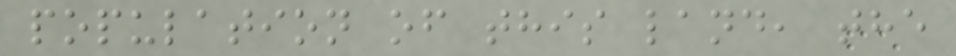population of this land, the
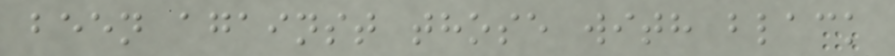been against those with black
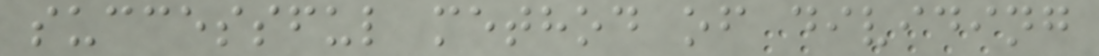successful method of dividing
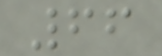66
